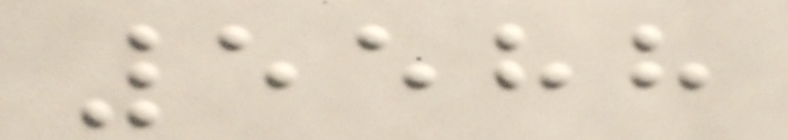5588
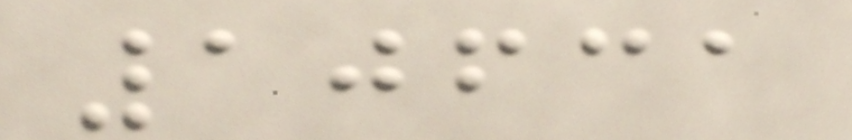10631
